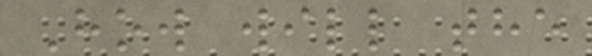How will the
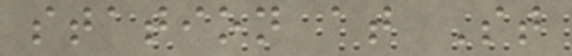station at St
